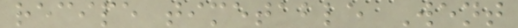recipe timetable Went
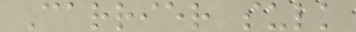Carrier sulk
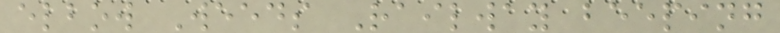elbow Weeds Railway beeping
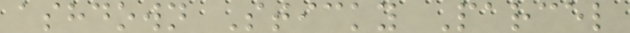ashdown Sticky Parcel
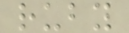ruby
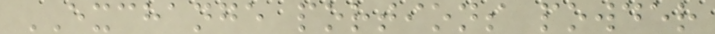EXCHANGE portions powder
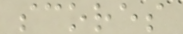scores
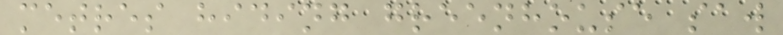metres hiding greenhouse saw
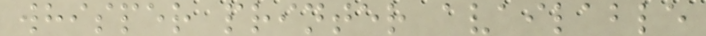whisper printer available
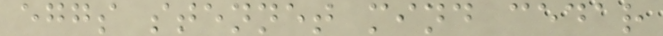eggs stennet mind cedar
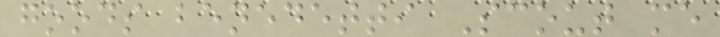goods benedetti Scout me
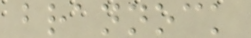brannock
